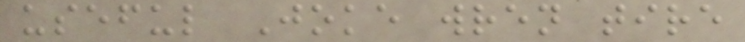useful Joke wren tire
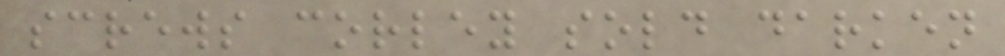screws corley sold darken
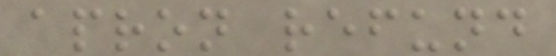apron refund
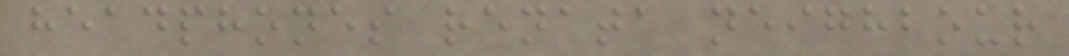headphones renata neighbour
